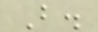B.
